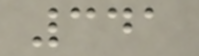341
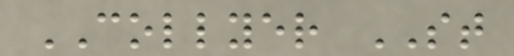COLLYER ST
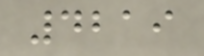4219
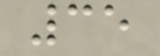35
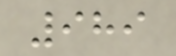989
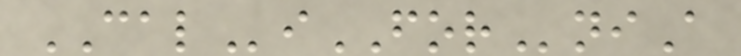CALiFORniA
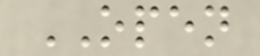OPEN
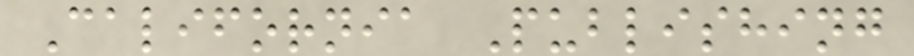California Publishing
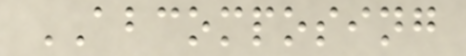ABCOMPOSING
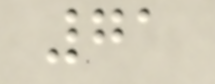71
